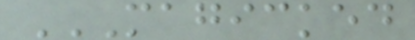MAGICKED
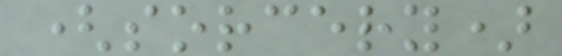(sorcery)
